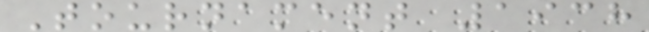Tournament 1938
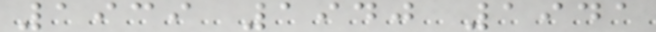1939 1940 1941
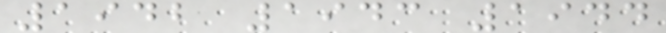1942 1943 1944
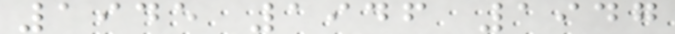1945 1946 1947
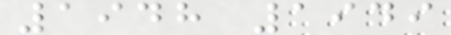1948 1949
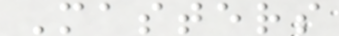Masters
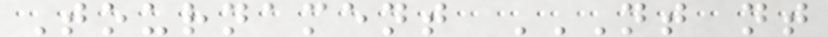Tournament NT NT
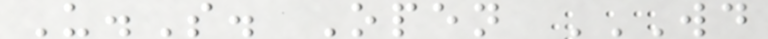U.S. Open WD
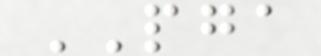PGA
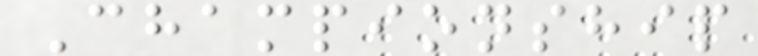Championship
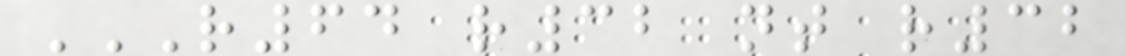R64 R32 NT R32
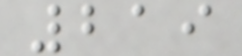219
